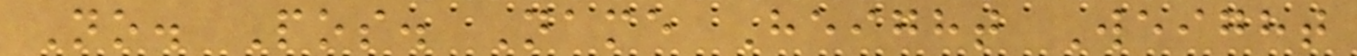No. Pos. Name Height Weight
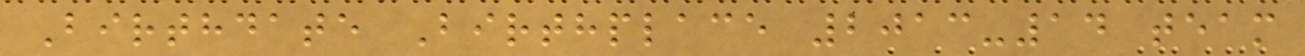Birthdate Birthplace 2013-14 team
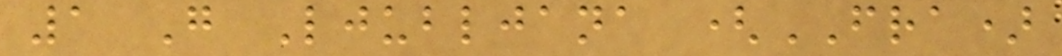1 G Ljubljana (FRA)
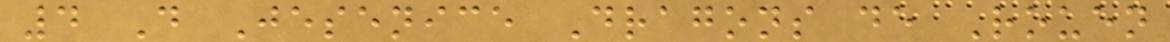4 D Jesenice Dragons de Rouen
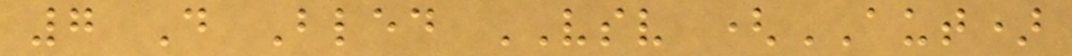7 D Bled VSV (AUT)
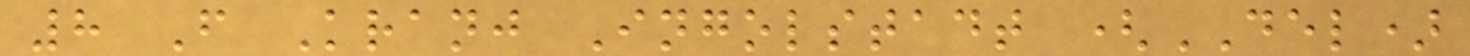8 F Kranj Ingolstadt (DEL)
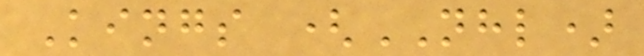Kings (NHL)
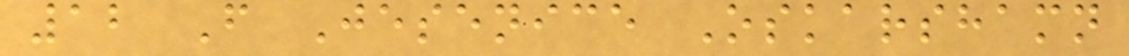12 F Jesenice Oskarshamn
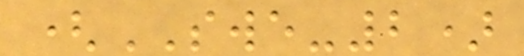(SWE-2)
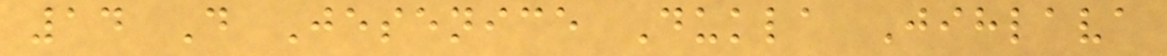14 D Jesenice Dukla Jihlava
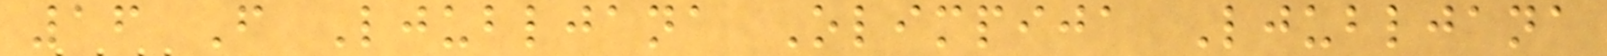16 F Ljubljana Olimpija Ljubljana
